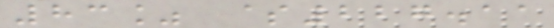83% $227.11
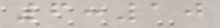6:10
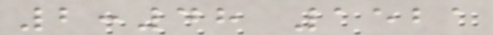2:48 1521
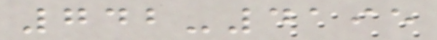742-4195
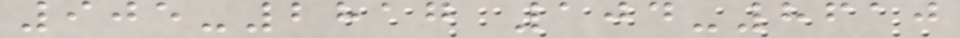905-2817 104-8610
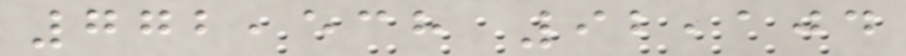772,538 92,104
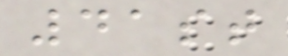41st
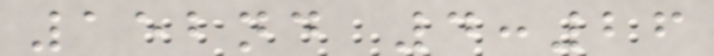152nd 4:26
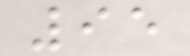95
